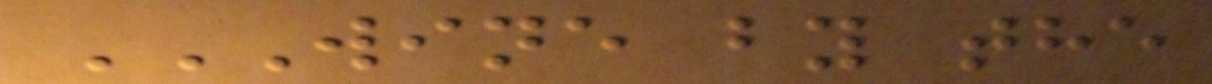WINE BY THE
